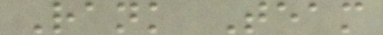Rank Team
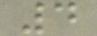4
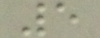5
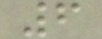6
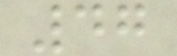47
